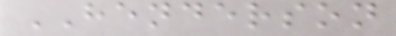HENDERSON
